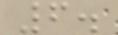6.
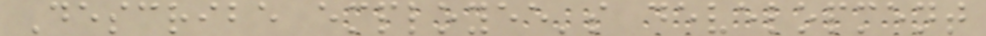Describe employee's development
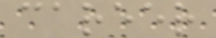career
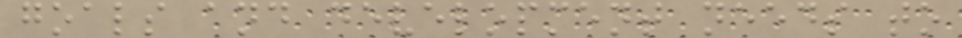goals and development needs to
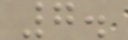7.
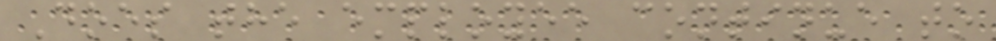Does the employee continue to
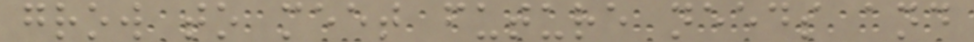grow to meet future needs and
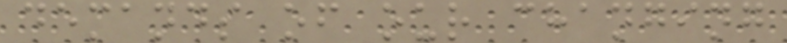demands of our changing
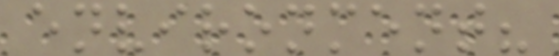environment?
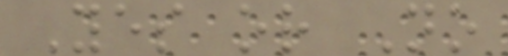Yes or No
